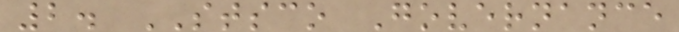2. STSCO Governance
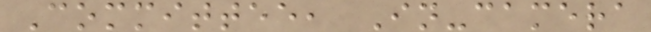Committee, In-camera
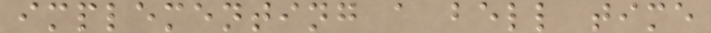implementing a bell time
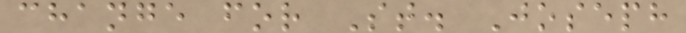change for St. Joseph
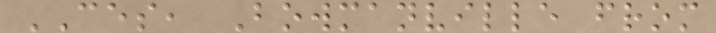CES, Bowmanville from
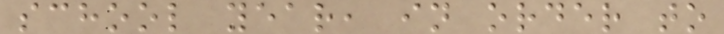school year, in order to
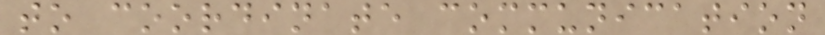to coordinate communication
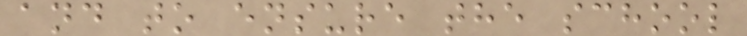and to ensure the school
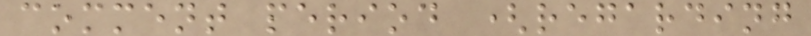comment period (regarding
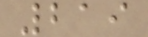219
